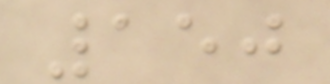150
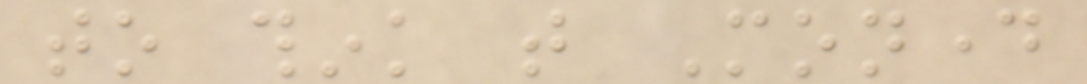to think that Monday
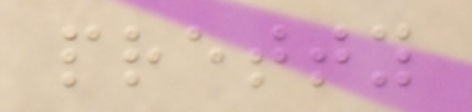pretty
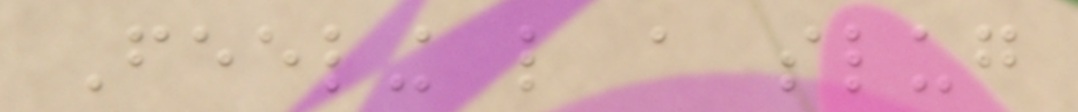Feeling like a slug
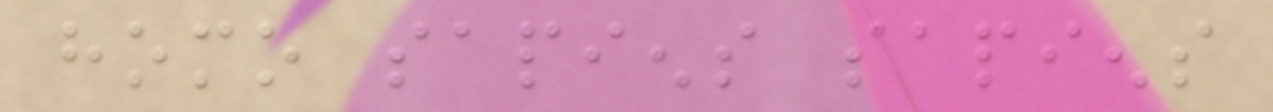homo sapiens sapiens
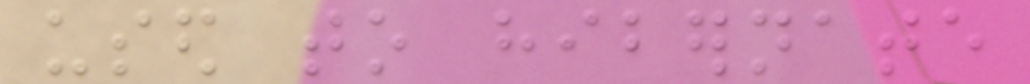used to hibernate
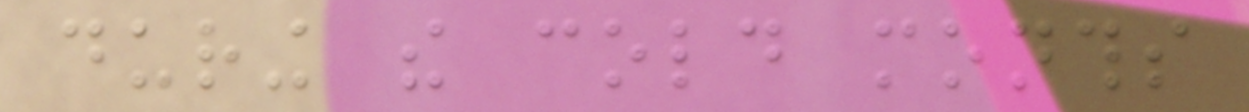during the cold months
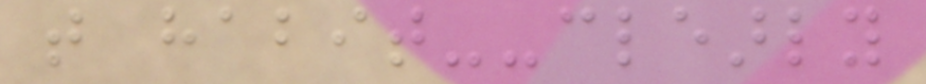that habit--clearly
